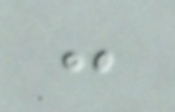:
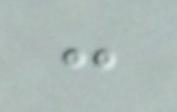:
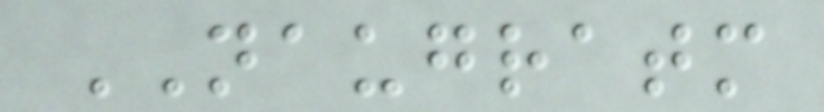NAUGRATM
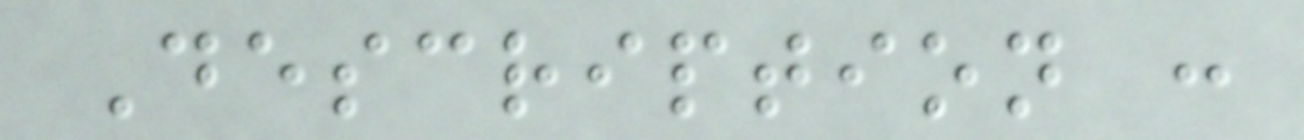Description :
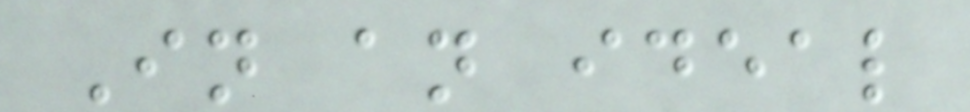In an ideal
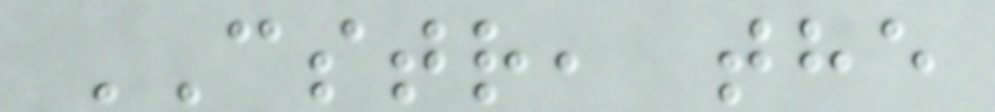CSTR, the
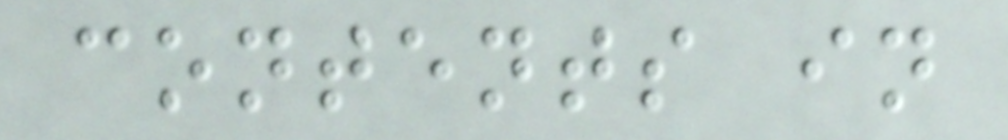contents in
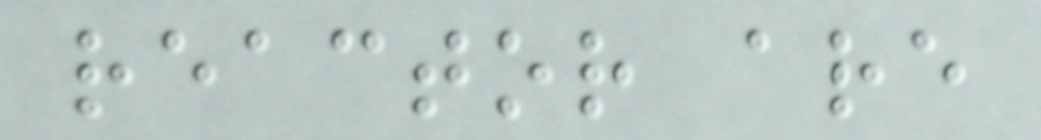reactor are
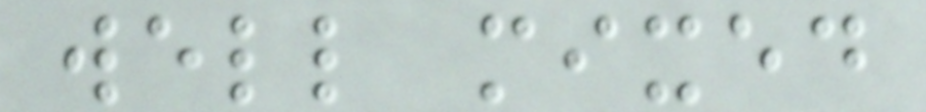well mixed
